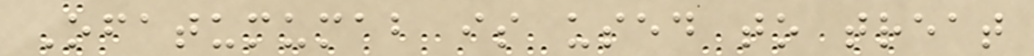Ofatumumab is used to treat
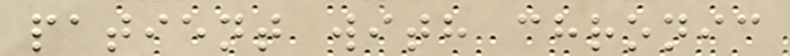patient with chronic
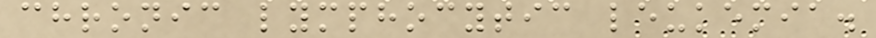chronic lymphocytic leukemia.
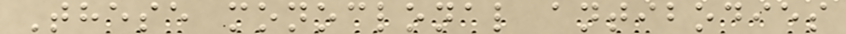These monoclonal antibodies
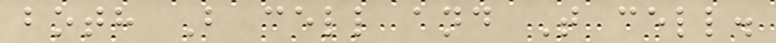both B cell and T cell.
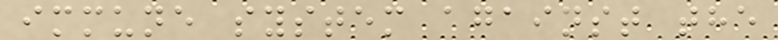immune system against the
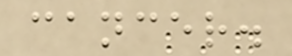cancer.
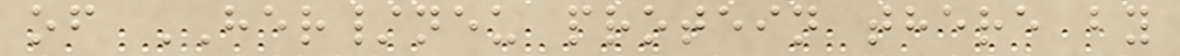of HER/neu protein there by
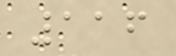116
